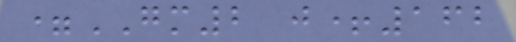=GM2 j+162
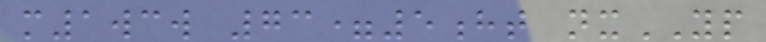m1wcw 73=5ht nxYP
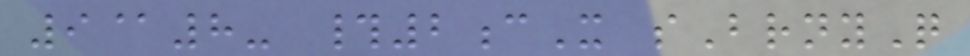9@8- #2cX sBrnyQ
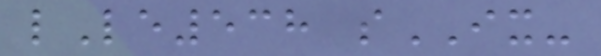lLe538 sIX-
